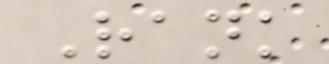Rank
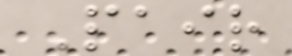Pair
